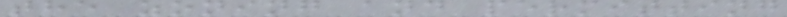the zoning and permitting
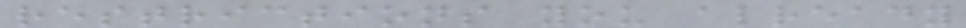restrictions you already
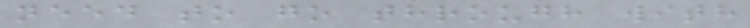need to go through with
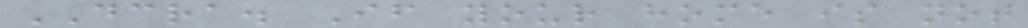DCRA. If your home is not
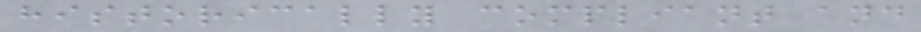historically compliant and
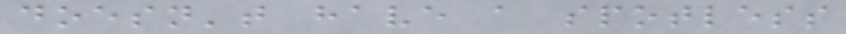doesn't have a spotless
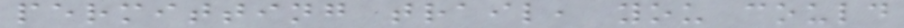permitting trail, you could
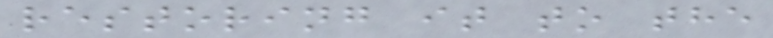restoring it to the
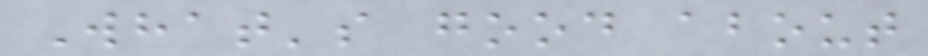What's good about
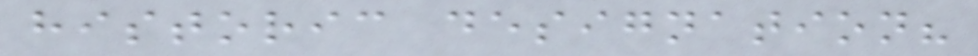historic designation?
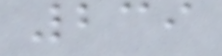239
